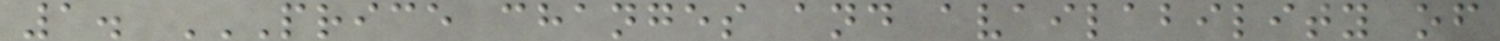1. PRICE CHANGES AND AVAILABILITY OF
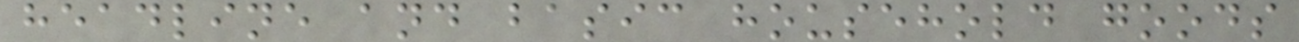headline and basic household goods
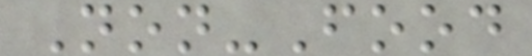Non-Food
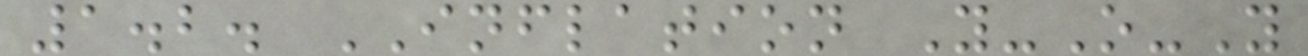1.2. INFLATION Y-O-Y
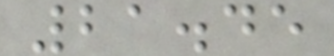21.45
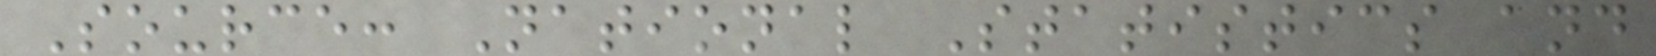Source: National Statistics and
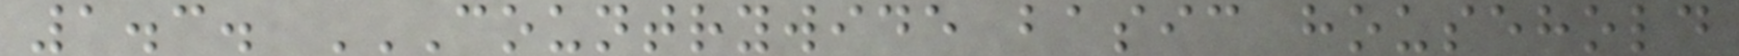1.3. COUNTRYWIDE BASIC HOUSEHOLD
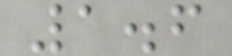1.6
